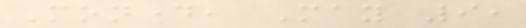Monday, May 9,
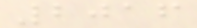2016
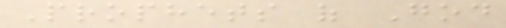Prophets of God
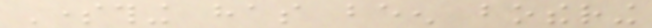Something has been bothering
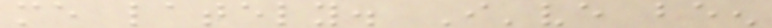me lately. I've been
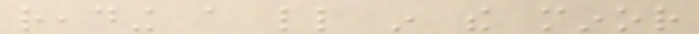reading a little in the minor
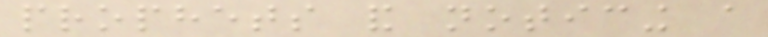prophets and noticing a
